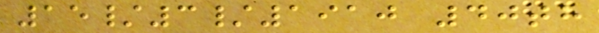15/3/1910 40th
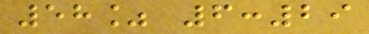58% 6:29
